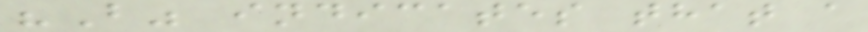"B" indicates that a
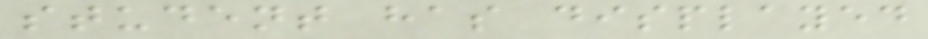student has displayed
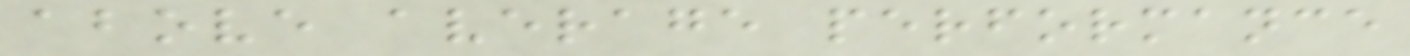above average performance
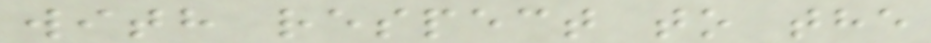with respect to the
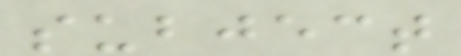subject
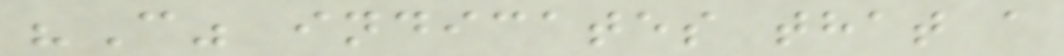"C" indicates that a
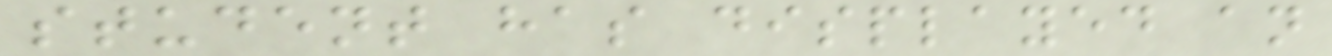student has displayed an
